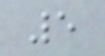5
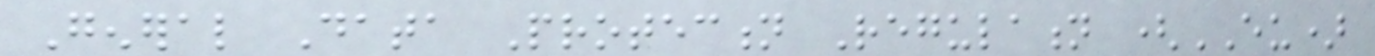General Data Protection Regulation (EU)
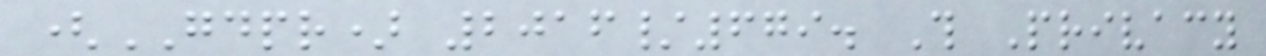(GDPR) 2016/679. This Privacy
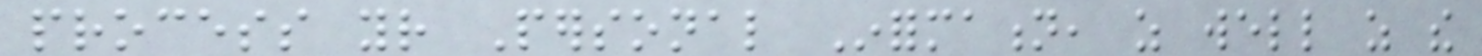process your Personal Information, as well as the
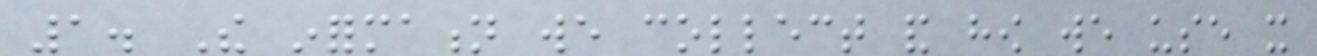1. The information we collect and how we use it
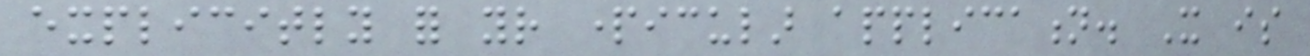explicitly for your particular application. It is
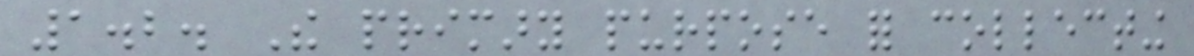1.2. The primary purpose for collecting
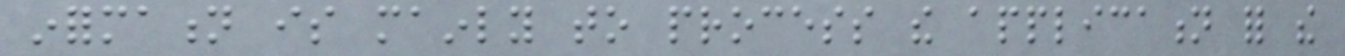information is mainly to process the application for the
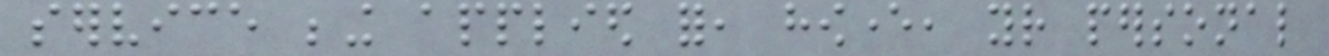service being applied for, however, your personal
